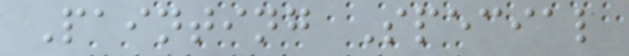Painting Special
